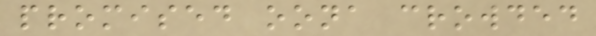promised oona crowded
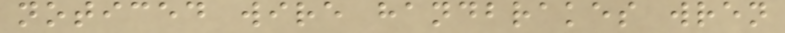noticed wire handbrakes wren
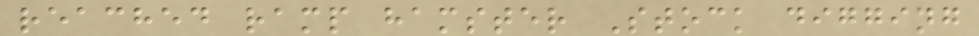reached ramp hamster Stock digging
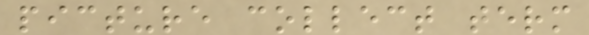picture collect term
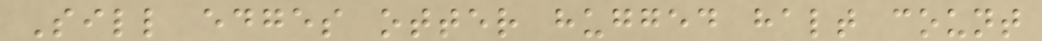Sill edges otter hugged halt count
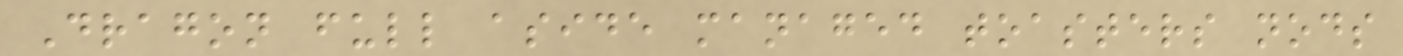Dragon full aside managed toasters nods
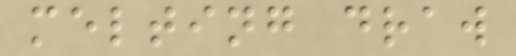melting draw
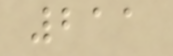211
